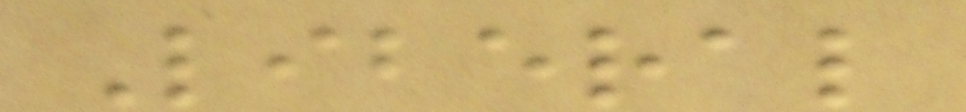Liberal
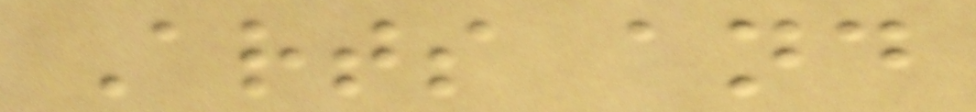Arts and
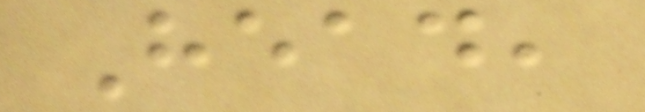Head,
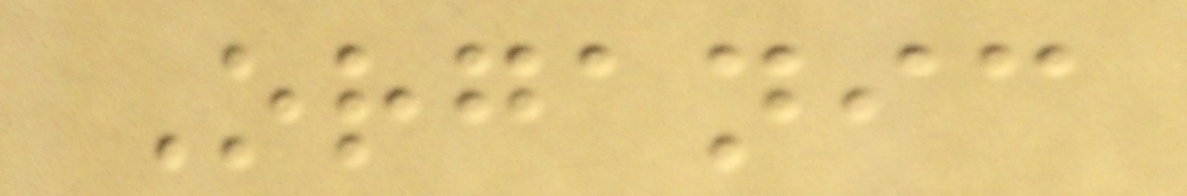Organic
